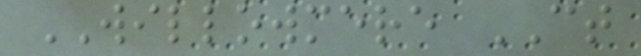WILLOWMERE CT
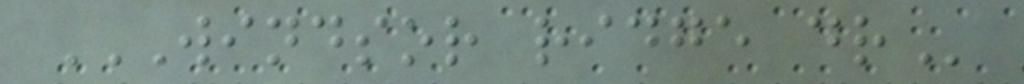WINDSOR RIDGE DR
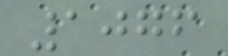1076
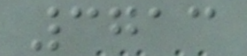3713
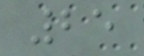25
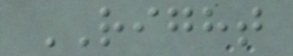RIGHT
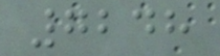7248
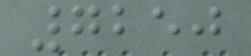7250
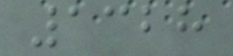1328
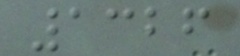1326
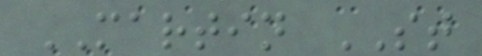MARTIN ST
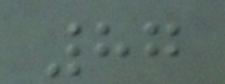87
